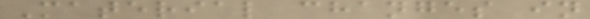Material changes in
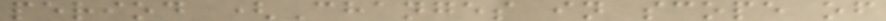period (Changes in scope of
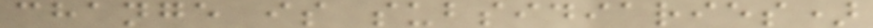change is subsidiaries)
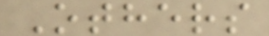Others
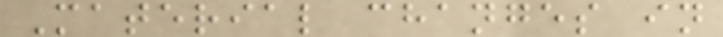Material changes in
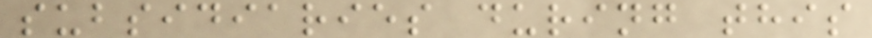subsidiaries during this
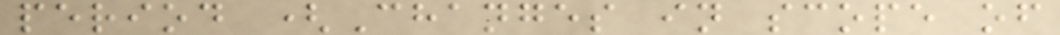period (Changes in scope of
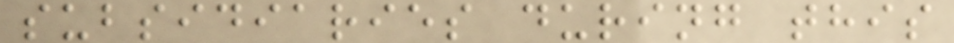subsidiaries during this
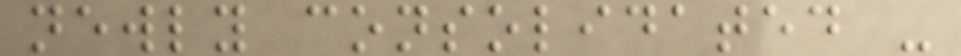newly consolidated -
